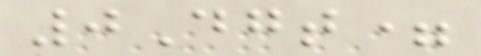0Dgt=
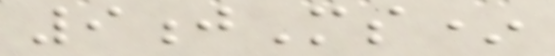9jMs*
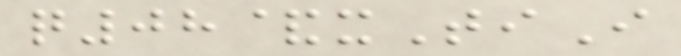q08&xTiI
